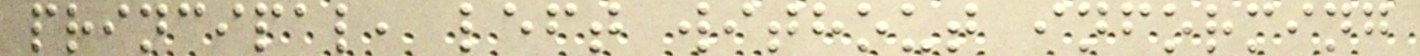principal, left without informing
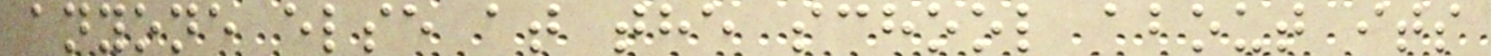anyone else at the school about its
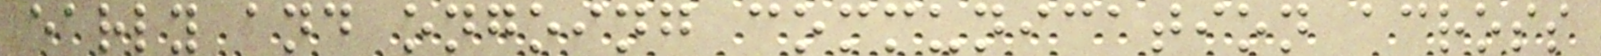early and ongoing communication across
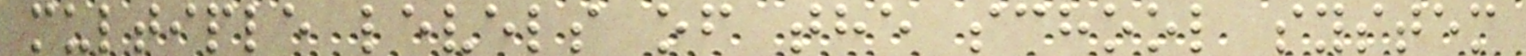multiple levels of the school system
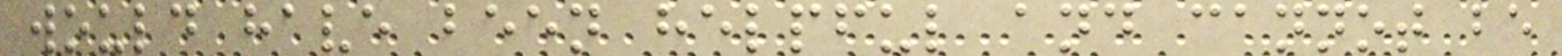would have been helpful and cannot be
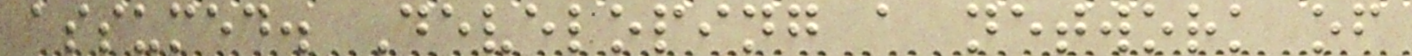assumed. Developing a network of
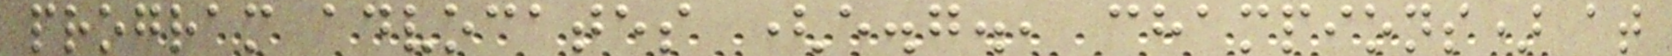program advocates (e.g., champions) at
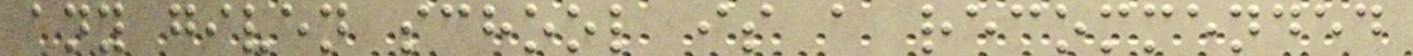any given school is a recommended
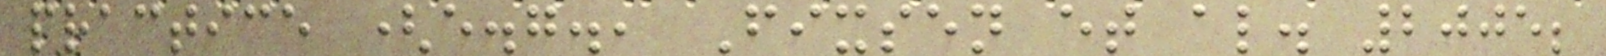practice (e.g., Fixsen et al. 2005;
